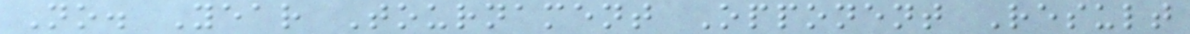No. Year Tournament Opponent Result
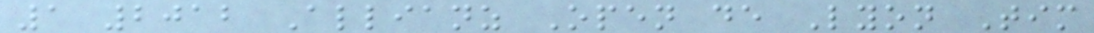1 2012 Allianz Open de Lyon Tim
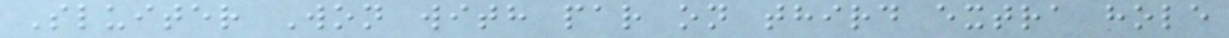Sluiter Won with par on third extra hole
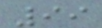99
